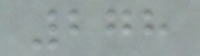278
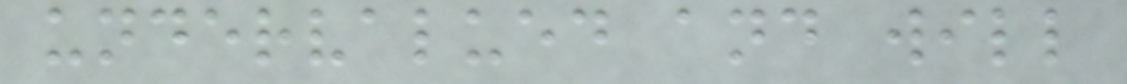undervalued and will
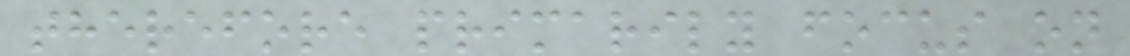therefore primarily focus on
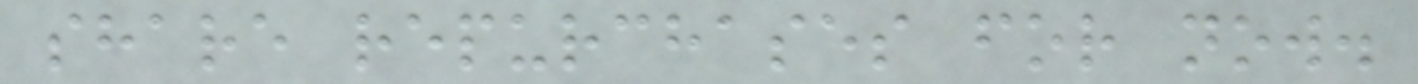share repurchases for now.
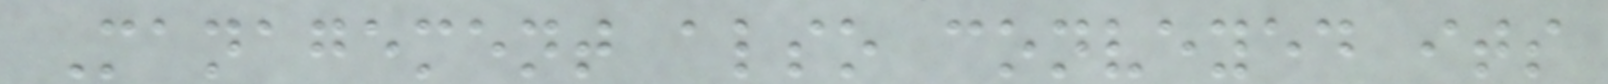Management also conveyed its
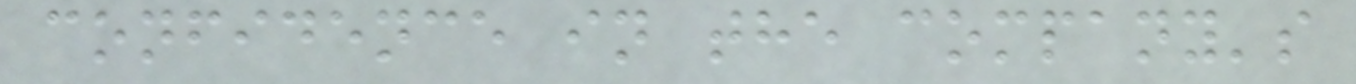confidence in the company's
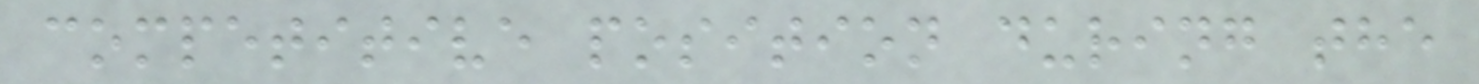competitive position during the
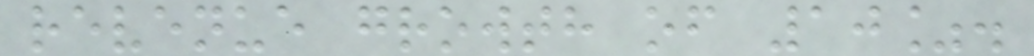revenue growth of 10%.
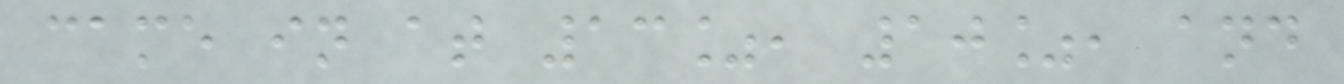came in at 13%, 10%, and
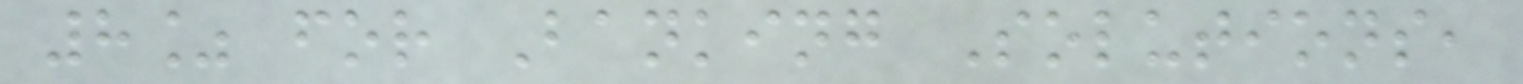8% for Banking Solutions,
